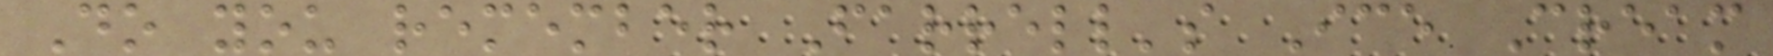Do you remember Farrell's Ice Cream
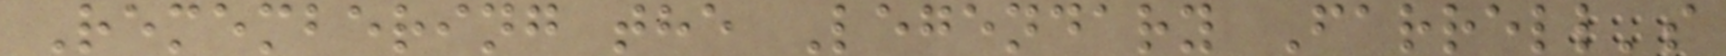Remembering the Legendary Farrell's
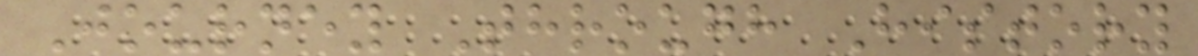Journey Through History
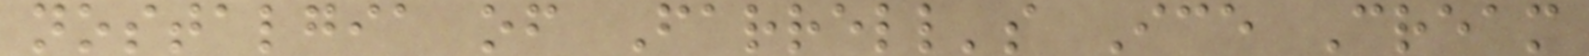nostalgia of Farrell's Ice Cream
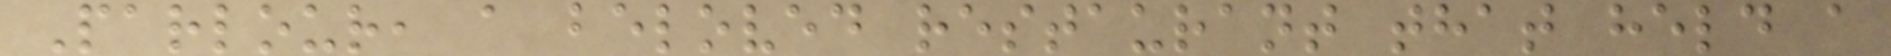Parlour, a beloved restaurant that held a
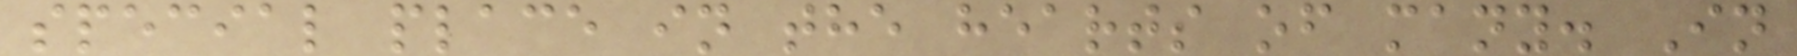special place in the hearts of many. In
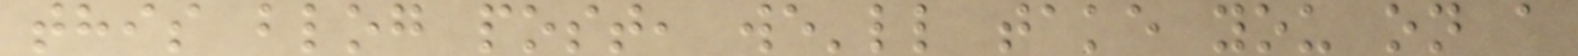this blog post, we'll take you on a
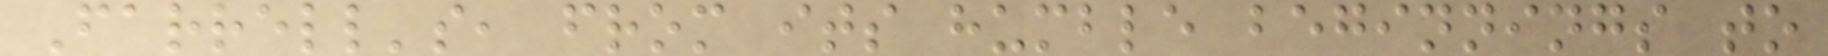Farrell's, from its humble beginnings to
